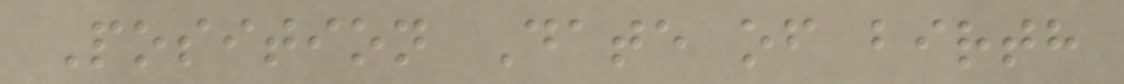Position Date of birth
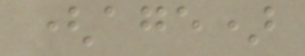(age)
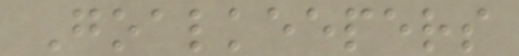Goalkeepers
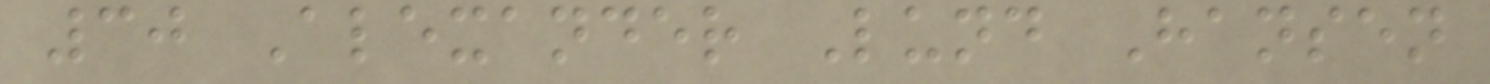30 Alexander Lund Hansen
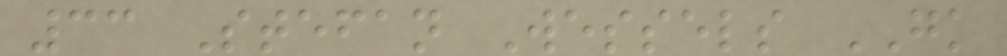33 Stefan Wessels GK
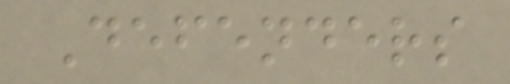Defenders
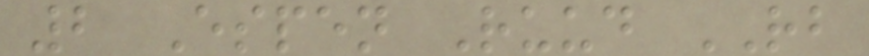2 Espen Ruud RB
